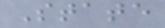State
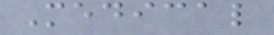Medical
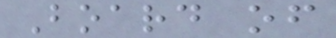Board of
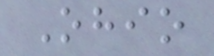Ohio
